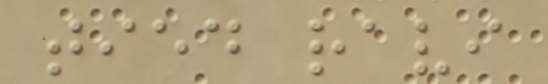tied ravi
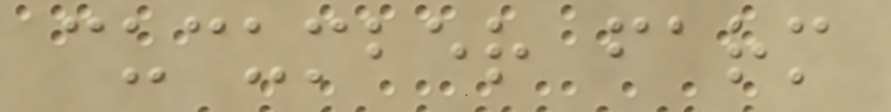cucumber farm
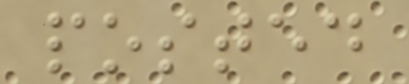posted
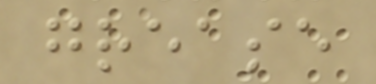grease
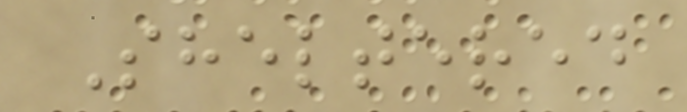Sheltered
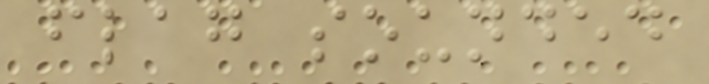flag sounded
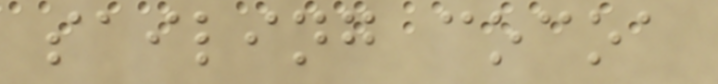sailing cocoa
